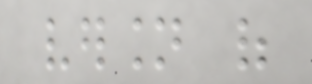version of
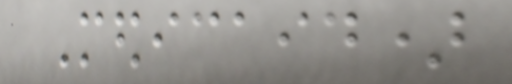Medicaid)
